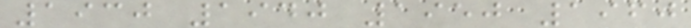1930 1940 1950 1960
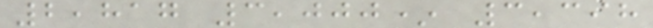2,817 3,000* 3,398
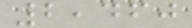2,460
